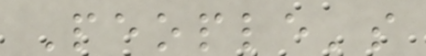People's
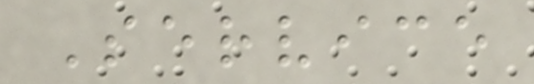Service
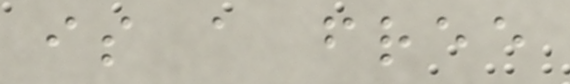is a free
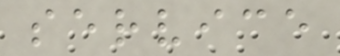service
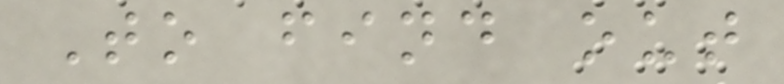To find out
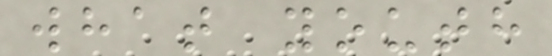what youth
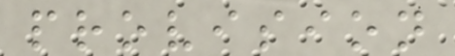provision
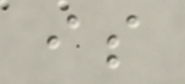is
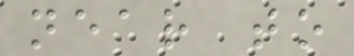near to
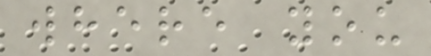where you
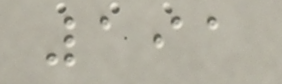191
